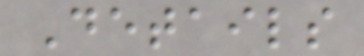Details
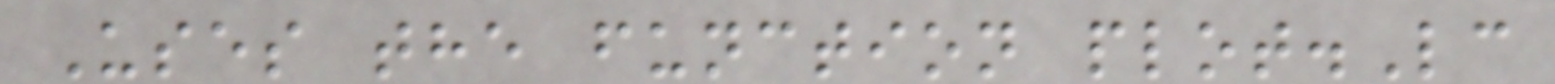Uses the function plot.Lc
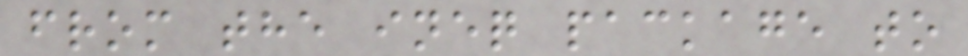from the ineq package to
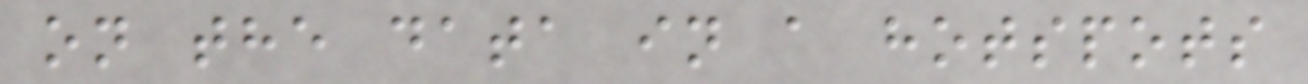on the data in a hotspots
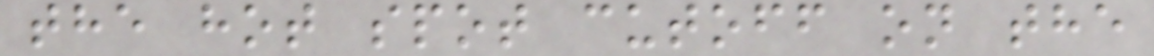the hot spot cutoff on the
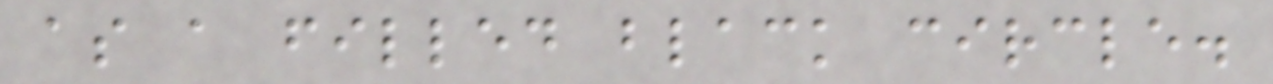as a filled black circle.
